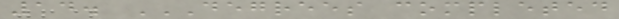14. DEGREES COMPLETED
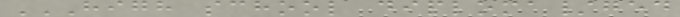HIGH SCHOOL DIPLOMA/GED
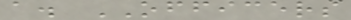a. OFFICERS
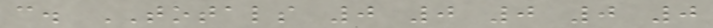c. TOTALS 0 0 0 0 0
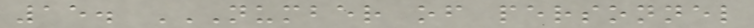15. NUMBER OF PERSONNEL
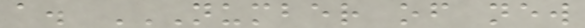a. NUMBER OF NEW
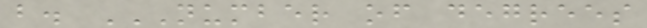b. NUMBER OF DEGREES
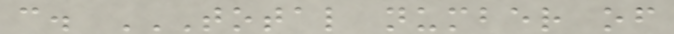c. TOTAL NUMBER OF
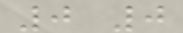0 0
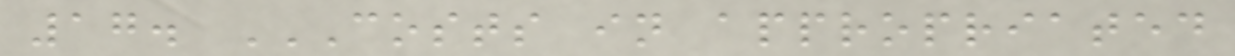17. COSTS IN APPROPRIATED
